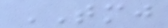TMJ
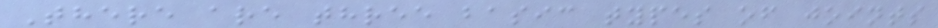There are three basic types of joints
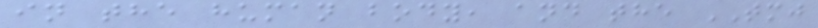in the human body, and the TMJ
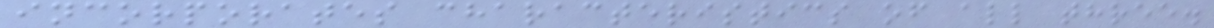incorporates characteristics of all three.
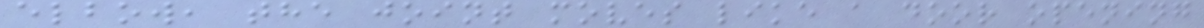elbow, the joint moves like a door opening
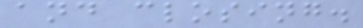and closing.
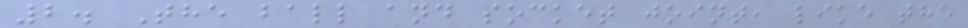2. The ball and socket joint, like the
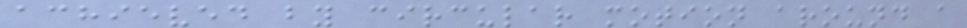achieved by circular motion around a
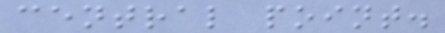central point.
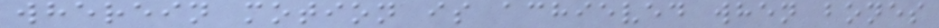wherein motion is achieved when bones
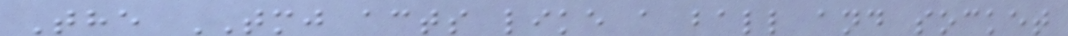The TMJ acts like a ball and socket
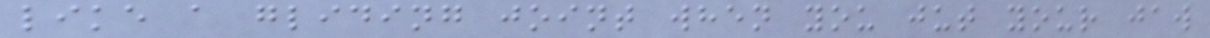like a gliding joint when you jut your jaw
